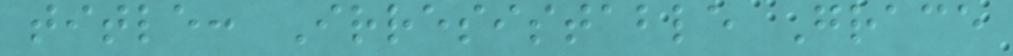title: Irresistable Grace
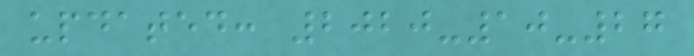updated: 2020-10-27
